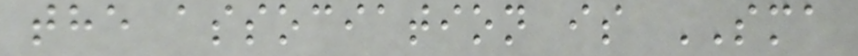the association is SMA
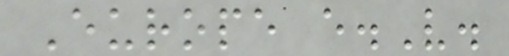Europe e.V.
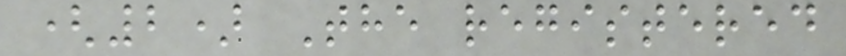(2) The registered
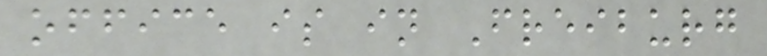office is in Freiburg
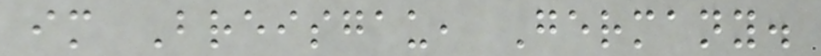im Breisgau, Germany.
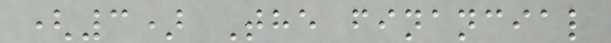(3) The financial
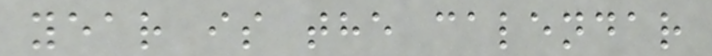year is the calendar
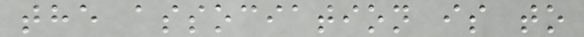the association is to
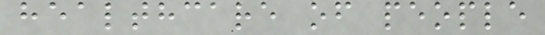healthcare of people
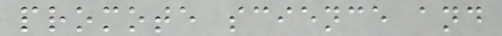promote science and
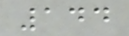144
